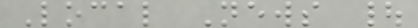Local News |
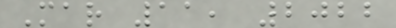Mar 11, 2022
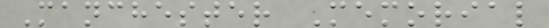Manchester Memorial
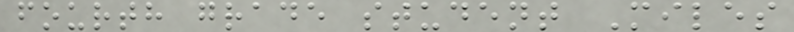fourth grade student Miles
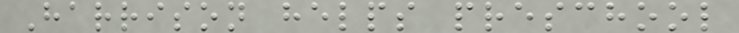Harrison helps preschool
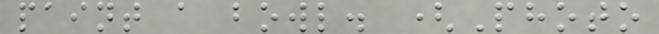paint a bowl. (Photo
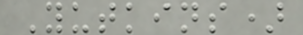Yutkins)
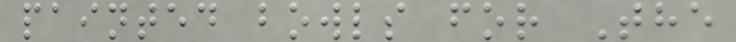painted bowls for The
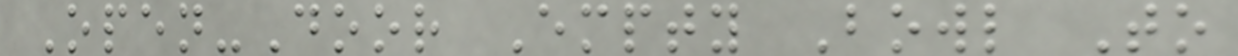Open-Door Empty Bowl To
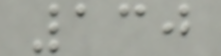130
